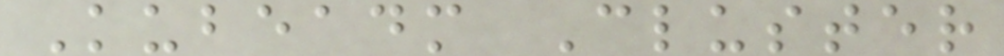Kubeadm Cluster
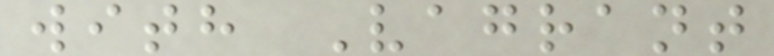with Vagrant
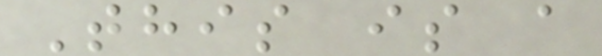This is a
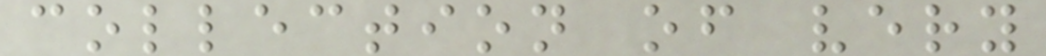collection of very
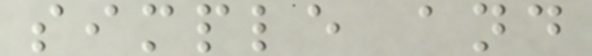simple and
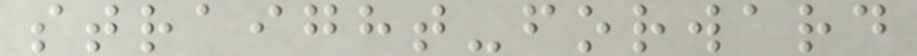straight-forward
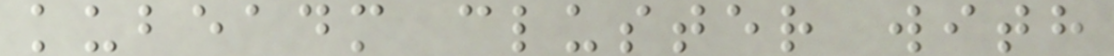kubeadm cluster with
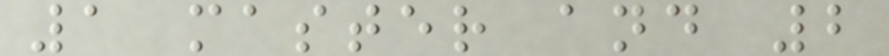1 master and 2
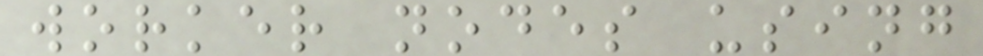worker nodes using
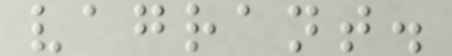vagrant.
